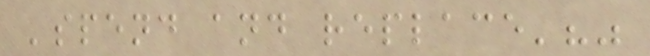'spend and replace'?"
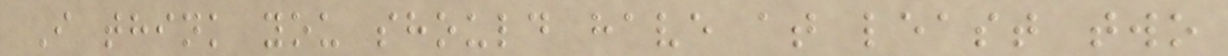I think you should have at least two
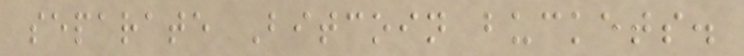separate Bitcoin buckets.
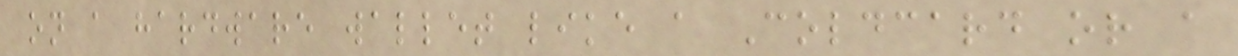on a hardware wallet like a Coldcard or a
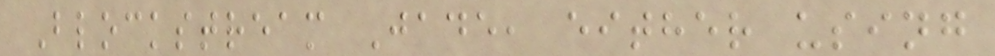Blockstream Jade, either using
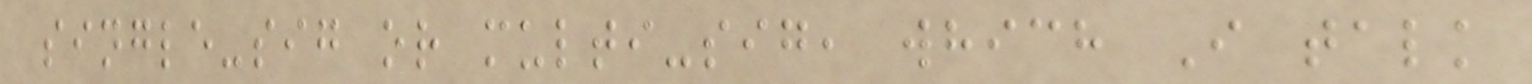single-sig or multi-sig, which I talk
